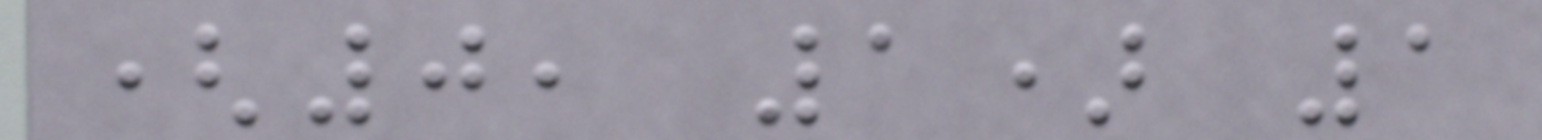(0, 1) 1
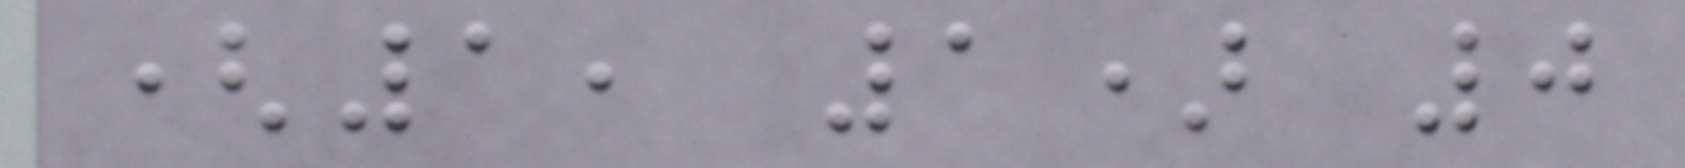(1, 1) 0
